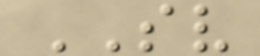SV
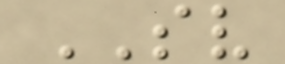SV
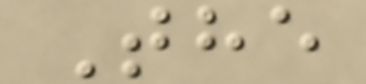The
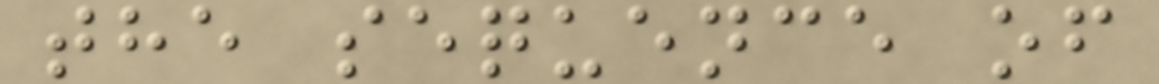the sequence of
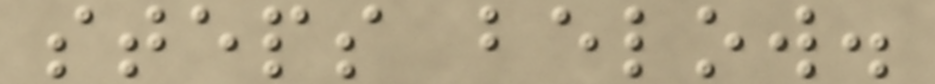steps below.
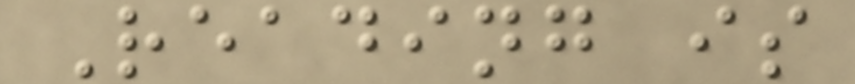Reading is
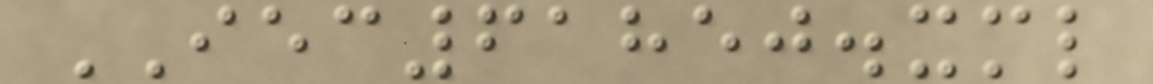IEC61850.xml
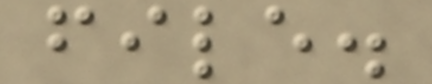file.
